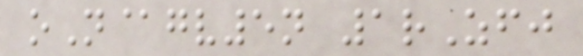oN@gv5n 1rZfj
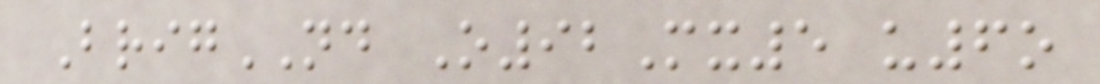BrigND O92Mx5 u6o
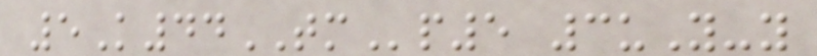5K44TMp5 3uY-y
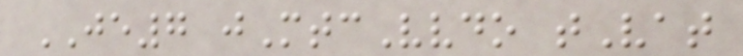JE7 jMtcVvdo tVat
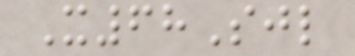X68Sjl
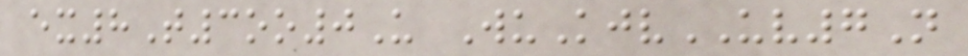ex8T3oo0U WuKjvUV7N
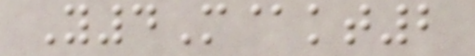Y4M@kt2
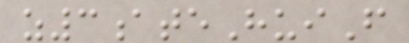z3ateHuiF
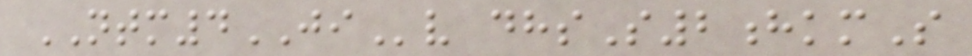NTM4JIv dhsS2hkmS
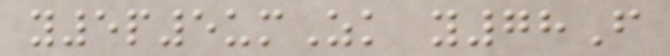y5p5umZk y78F
